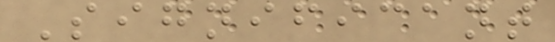Significant
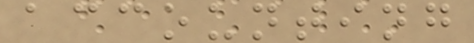accounting
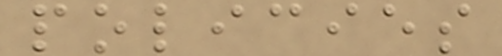policies
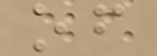of
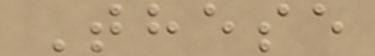These
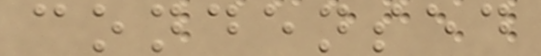condensed
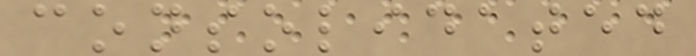consolidated
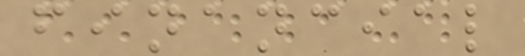financial
